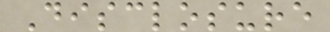Disclosure
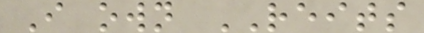I own REITS
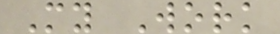My Work
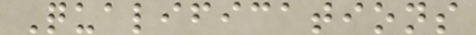Qualifications
